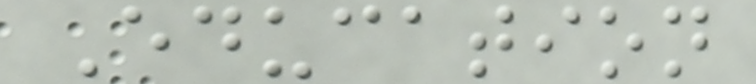Education
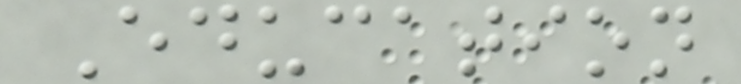Education
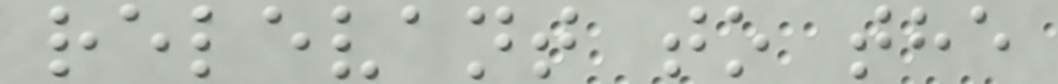relevant to the
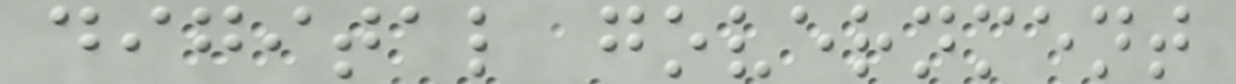digital government
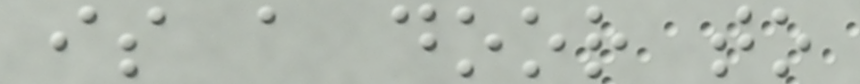is a door to
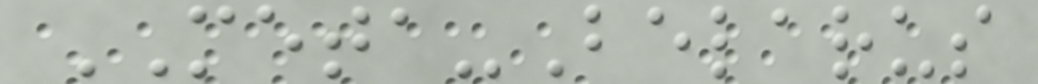META-Belarus
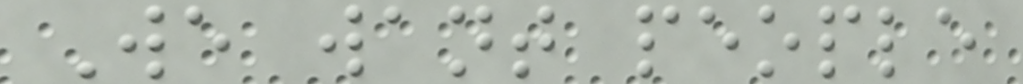We want people
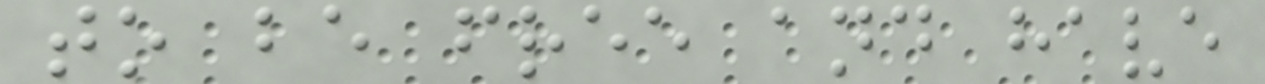to be free and have
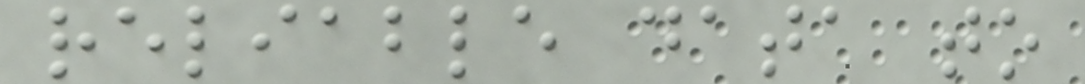reliable data to
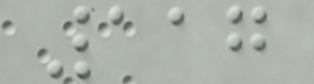117
